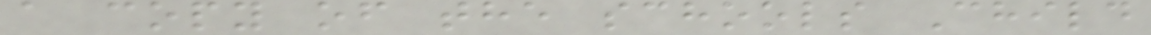a copy of the schools Child
